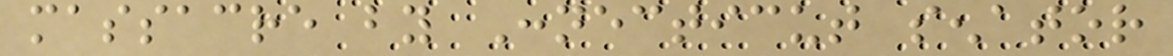massacre by Connecticut senator
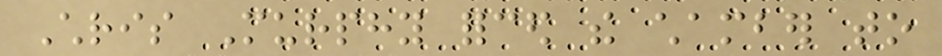Chris Murphy forced the chamber to
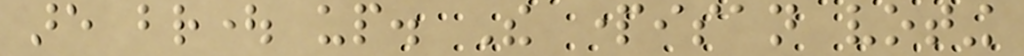are brought up. The partisan voting
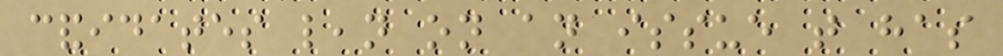candidates lean on an issue that has
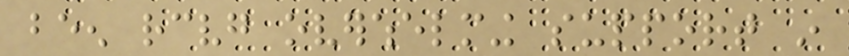been receiving overwhelming support in
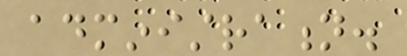administration.
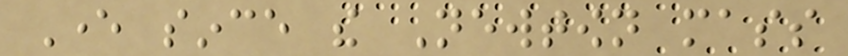Ever since the Newtown mass
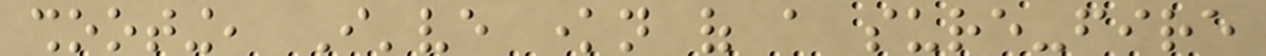shooting, I've known of a sure-fire
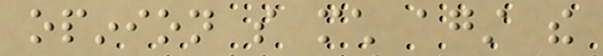opinion so much against the
